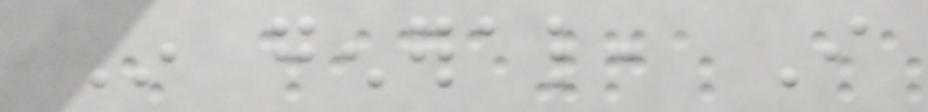In general, I
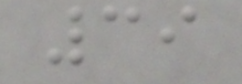39
